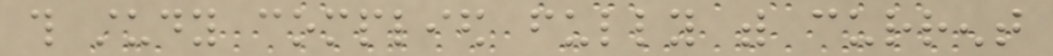this study complied fully with current
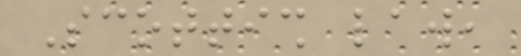Scottish law,
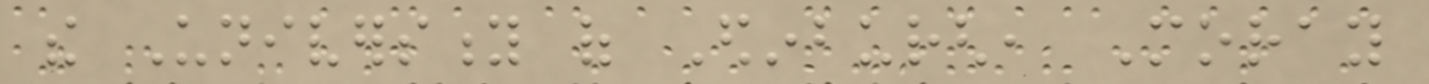the University of Edinburgh, Moray
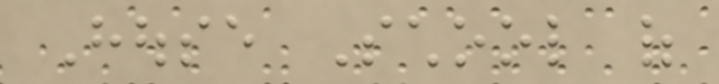House School of
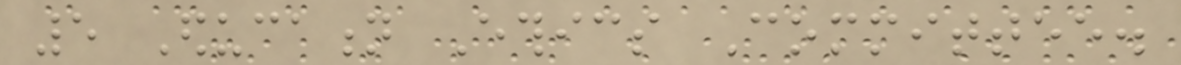5 Education Ethics Committee.
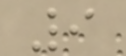9
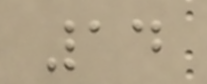14
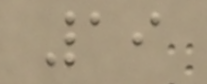19
